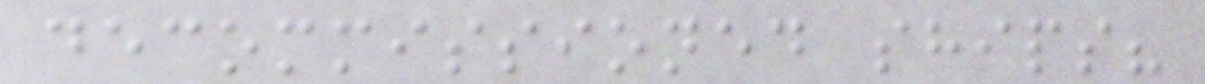decommissioned ships?
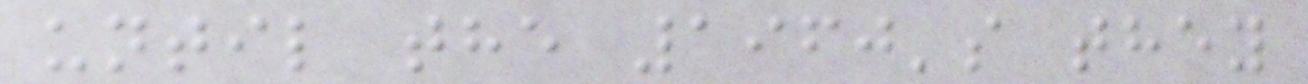until the 1960's they
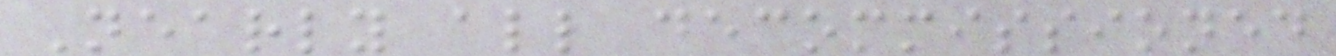Nearly all decommissioned
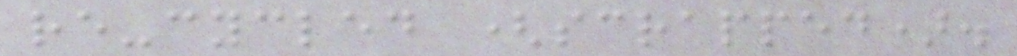re-cycled (scrapped).
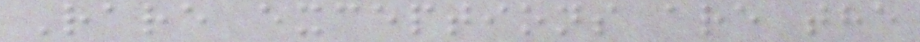Rare exceptions are the
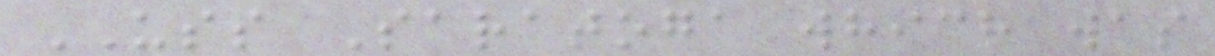USS Saratoga which was
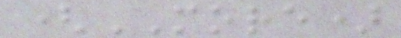(MORE)
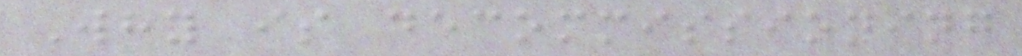Why is decommissioning
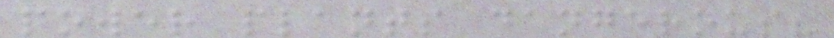power plants dangerous?
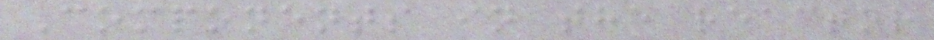Components in the reactor
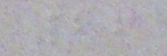26
